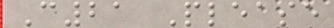C21 Please
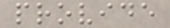provide
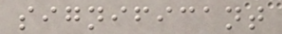significant
